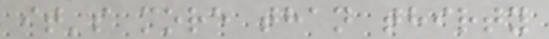it's more than thirty
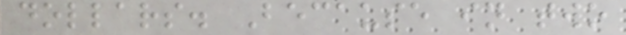dollars. Because in two
